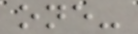one-
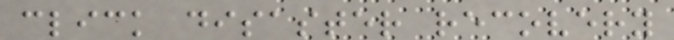click disaster recovery
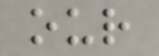our
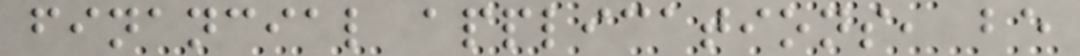financial applications, be
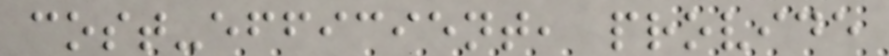cost-efficient, provide
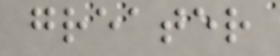greater
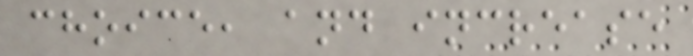choice, and increase
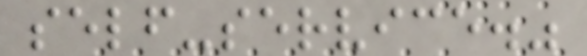self-service."
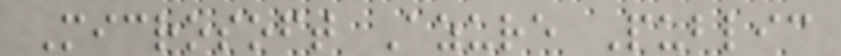Microsoft Azure Public
